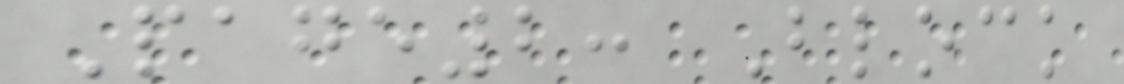Page2: Block
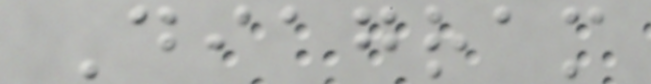Diagram
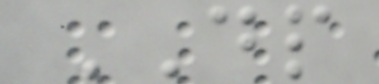DP
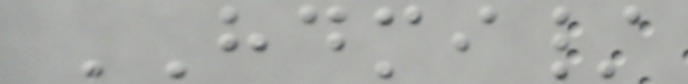HDMI/
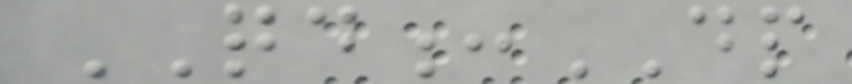QD:DP
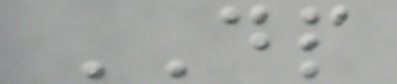DP
